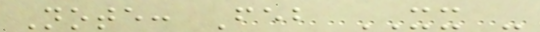Note: Feb XX -
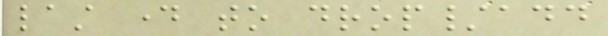last day to drop/add
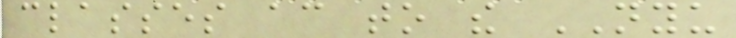classes according to the NYU
